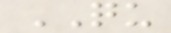QU
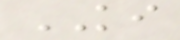KI
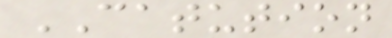CATUTION
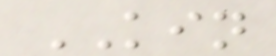KIN
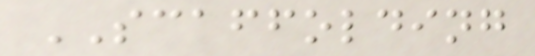SCAFFOLDING
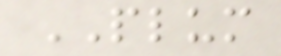PLUM
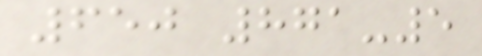650 871-5
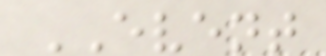EVENT
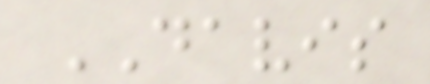DAVIS
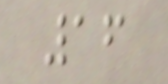16
